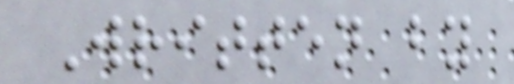Written by
